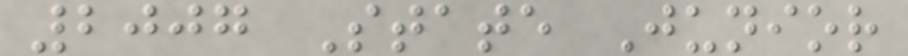2007 State Junior
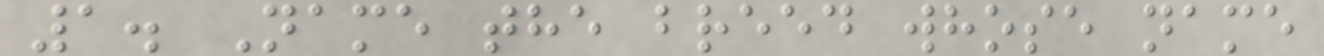1. Name the breed whose name
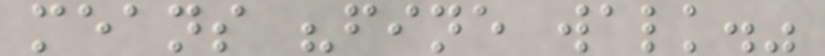means "fine walk."
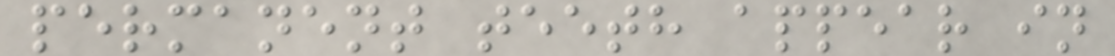permanent teeth appear in
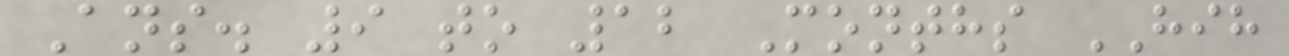Ans. 9 to 12 Months HIH
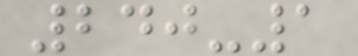240-1
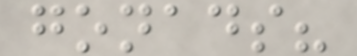gonads?
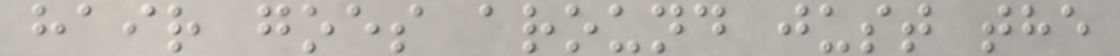hair goes around just the
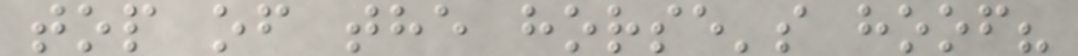top of the horse's hoof?
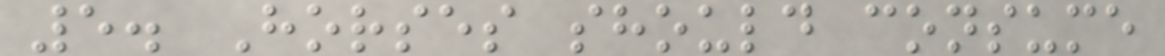5. Horses should consume
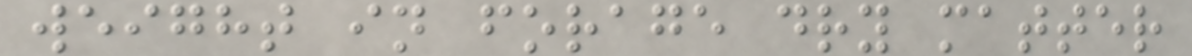weight in forage dry matter
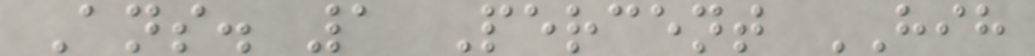Ans. 1 Percent HIH
